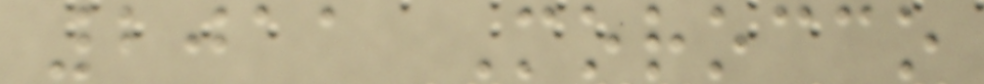2011 Morocco
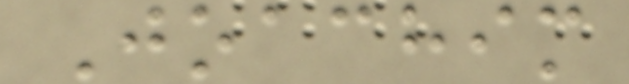Joachim
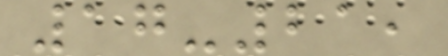17-21,
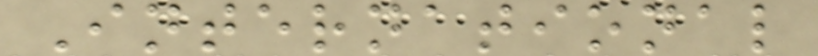International
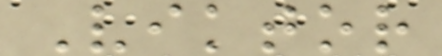Viktor
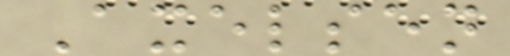Axelsen
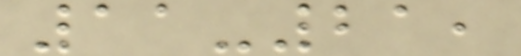11-21,
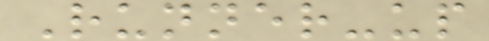Runner-up
